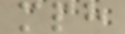mph
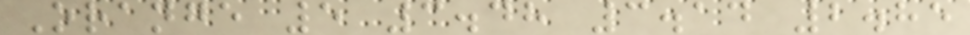Orange 5 3.48 3.14 2.85
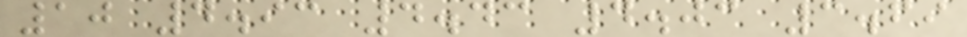10 4.93 4.43 4.03 3.69
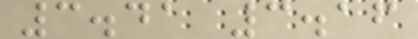3.41 3.16
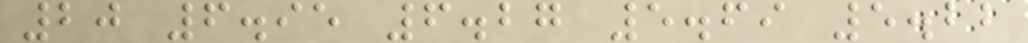20 6.95 6.27 5.69 5.22
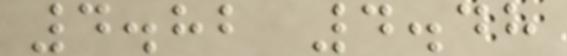4.82 4.48
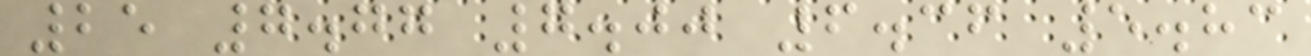25 7.77 7.00 6.36 5.83
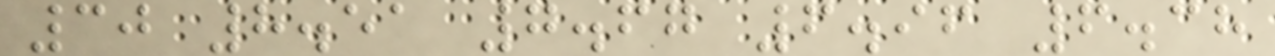30 8.51 7.67 6.96 6.38
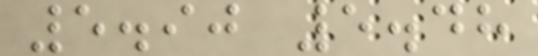5.90 5.48
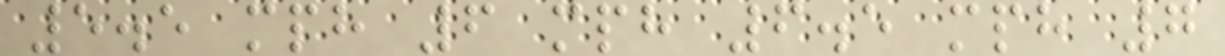5.5 mph 6 mph 6.5 mph 7
